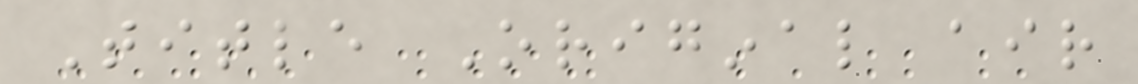Title Original air
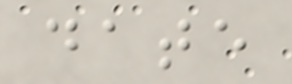date
